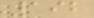192
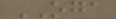OGA
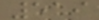519
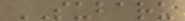SUBARU
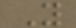Y
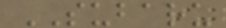SUBARU
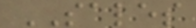SALES
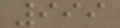999
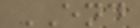END
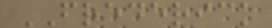FREDERICK
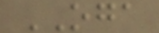OGA
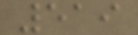519
